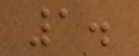1.
